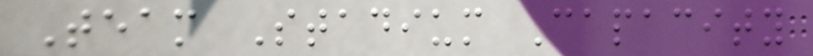Team Stadium Capacity
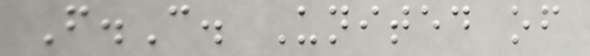F.C. United of
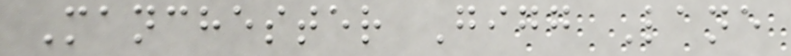Manchester Gigg Lane
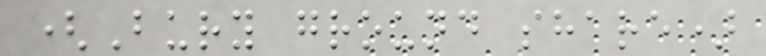(Bury ground share)
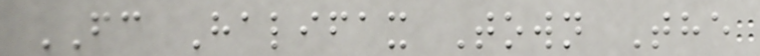FC Halifax Town The
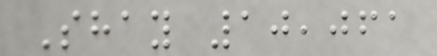Shay 10,061
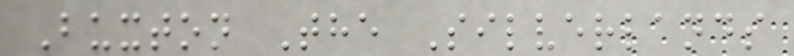Buxton The Silverlands
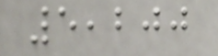5,200
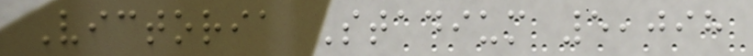Victoria Stadium 5,098
